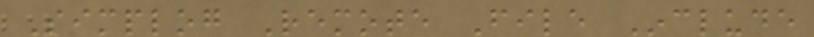Simplog Remote File Include
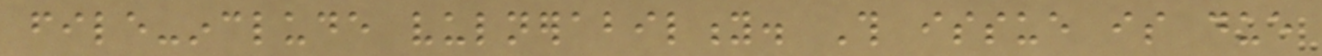file-include vulnerability. This issue is due
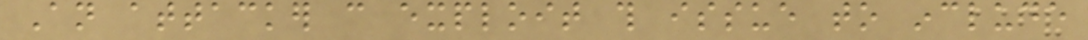An attacker can exploit this issue to include
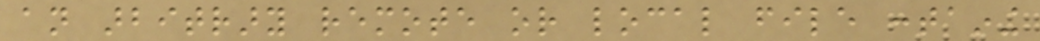an arbitrary remote or local file containing
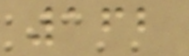162
